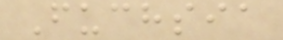Fuchsia
